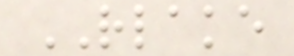RLAKE
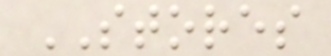STORES
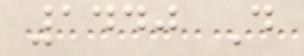1440 D
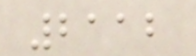2112
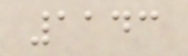1143
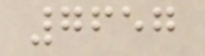7657
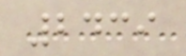2439
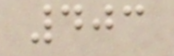403
